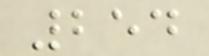254
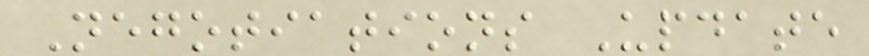Negotiations Update
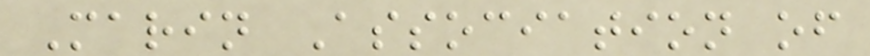Marin Association of
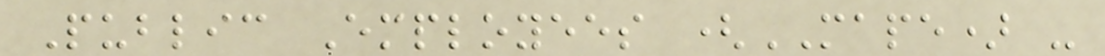Public Employees (MAPE) -
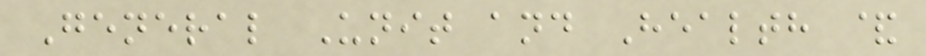General Unit and Health &
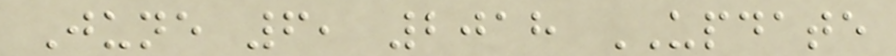June 6, 2018 UPDATE
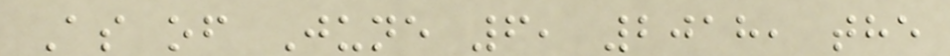As of June 6, 2018, the
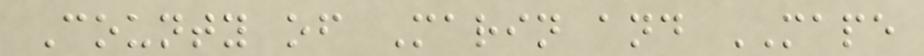County of Marin and MAPE
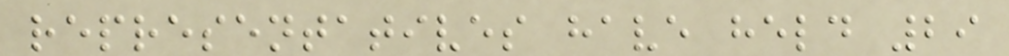representatives have held 29
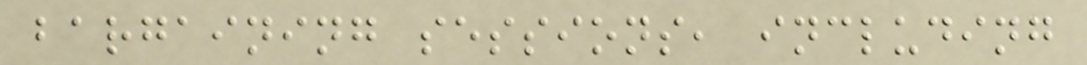bargaining sessions, including
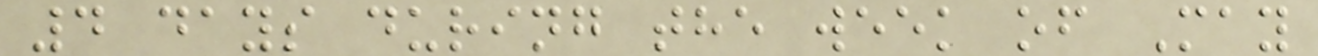4 days during the week of May
